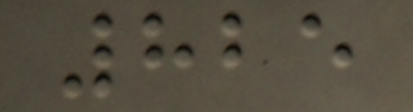825
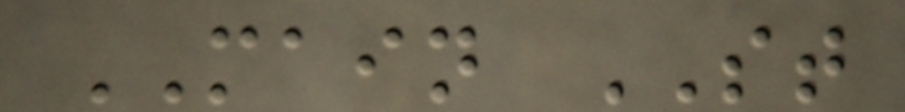MAIN ST
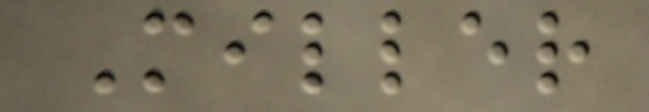Miller
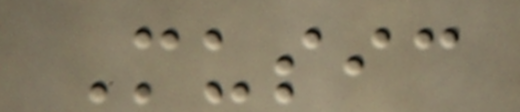Music
